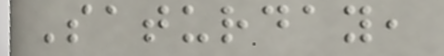Saturday,
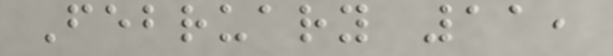February 11,
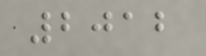2012
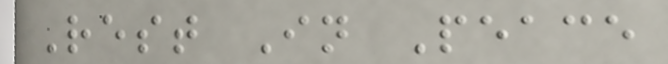Rest In Peace
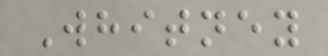Whitney
